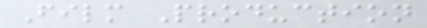Film Production
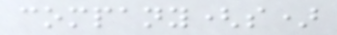company(s)
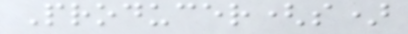Producer(s)
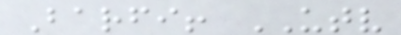Barfi! UTV
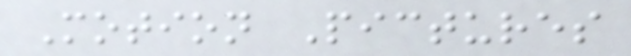Motion Pictures
